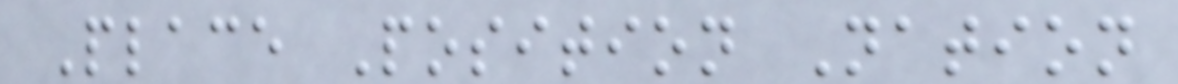Place Position Nation
